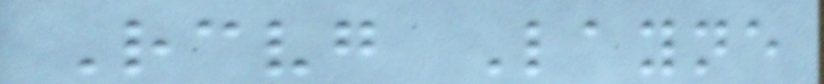Receiving Layne
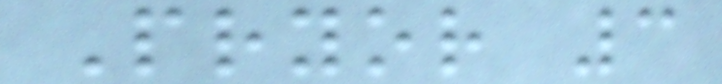Pryor 3
